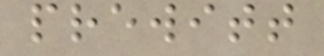prewitt
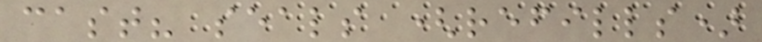cast? seals (refills)
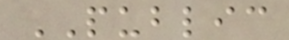PUBLIC
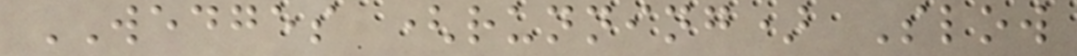WEDGES (running) Slow
